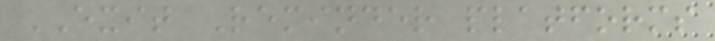EXIT Reminder platforms
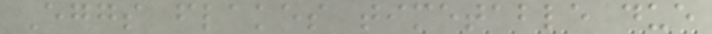Eggs flakes timetable due
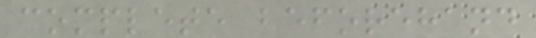complete beforehand
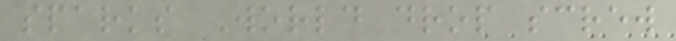sparks World drop screw
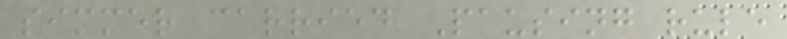simmer carried Pausing rule
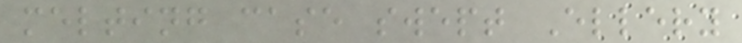melting case swept Ellery
